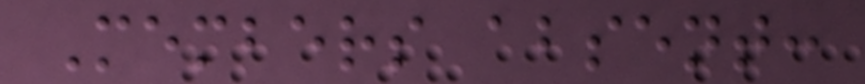Members absent:
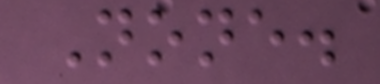None.
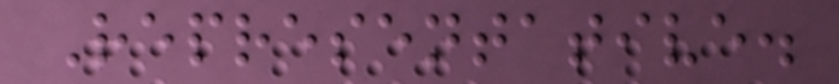Representative.
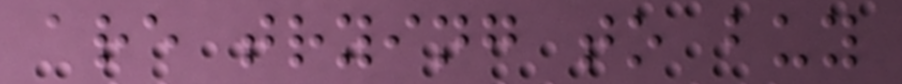are trying to buy
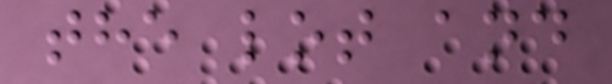the lot and
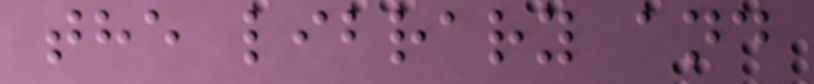the library and
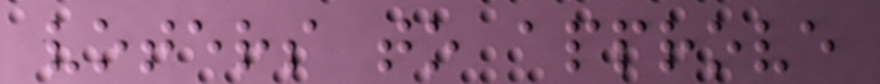voters to approve
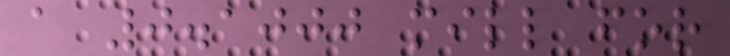a 0.1000 mill for
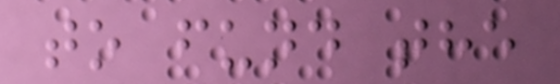to fund the
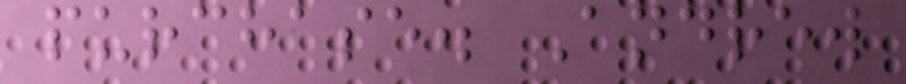purchase. Andrew
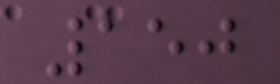150
